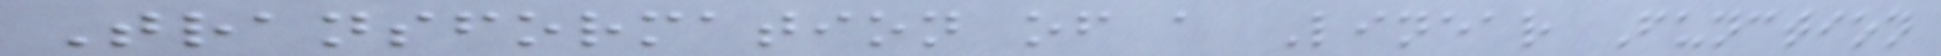Transformation of a Linear Function
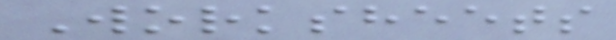Worksheets
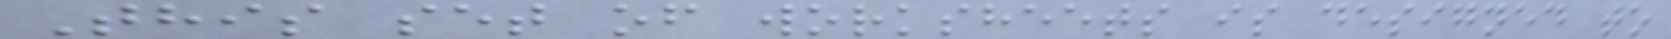This set of worksheets is designed to
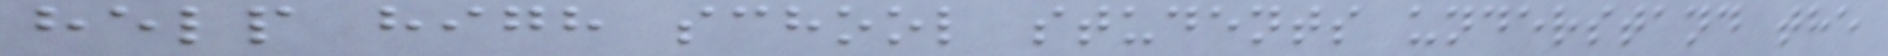help high school students understand the
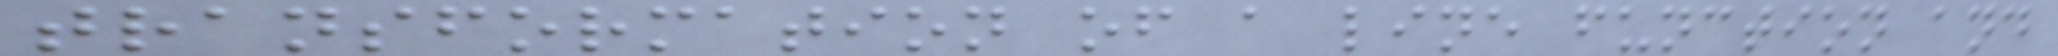transformation of a line function and
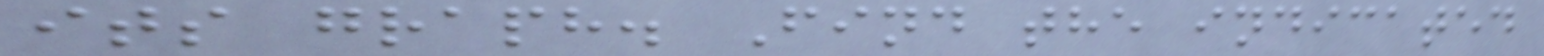its graph. Find the indicated
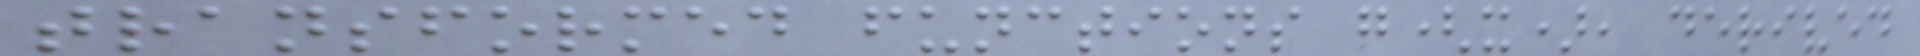transformed functions g(x), derived
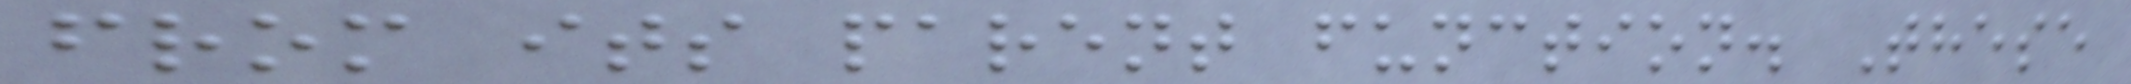from its parent function. These
